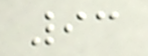93
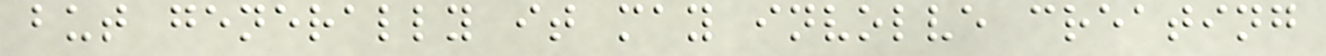but generally it may involve creating
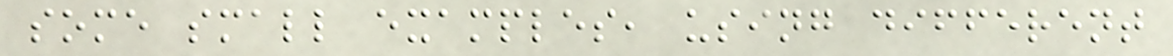some small examples, using different
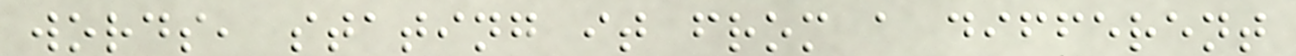words, stating it from a different
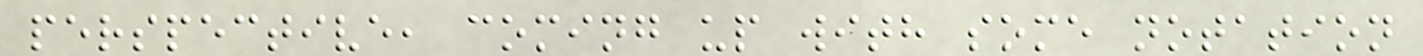perspective, coming up with some notation
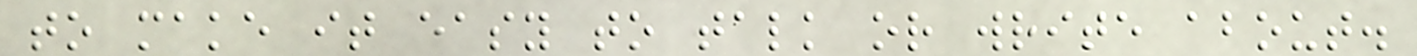to make it easy to talk or write about.
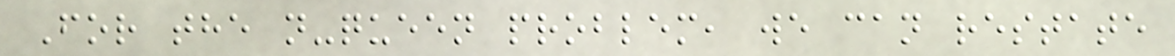For the n-queen problem, we can restate
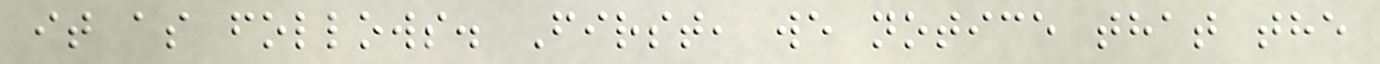it as follows. First, we notice that the
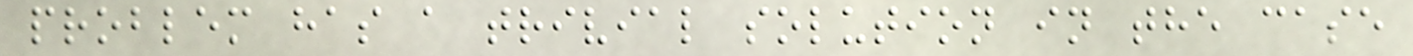problem has a trivial solution in the case
